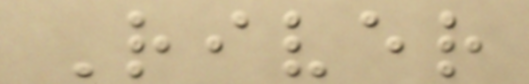River
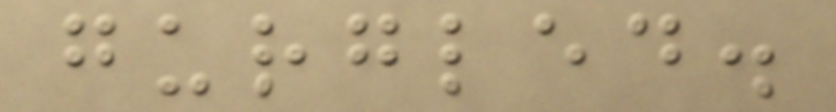gurgled.
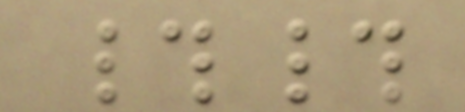##
